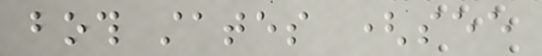both states (see
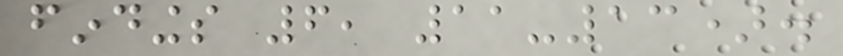findings 6, 11-13).
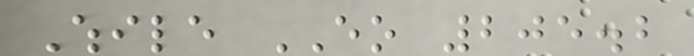While EO 205.2
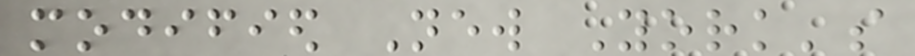modified New York's
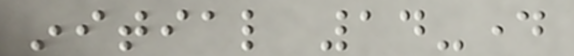initial 14-day
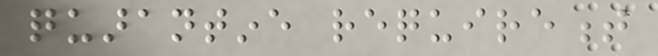quarantine requirement
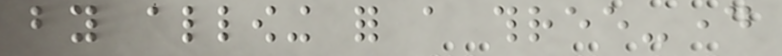by allowing for a three-day
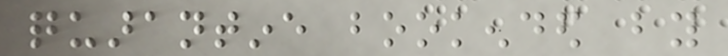quarantine bookended by
